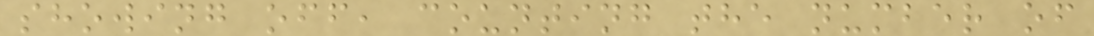showing off, counting the number of
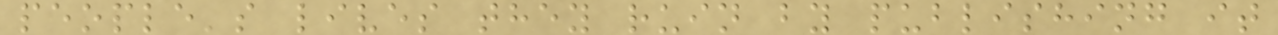people's lives they ruin by publishing it
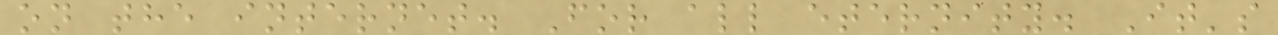on the internet. For all eternity. It's
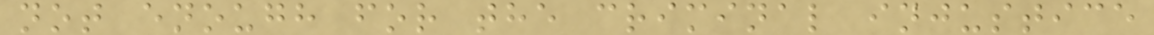not enough for the criminal injustice
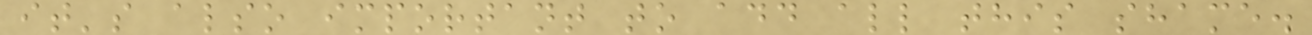it's also important to add all this shame.
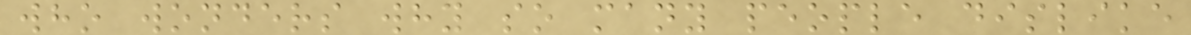who wonders why so many people dislike
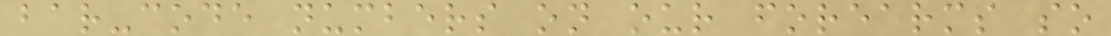bar-code numbers on our forearms so
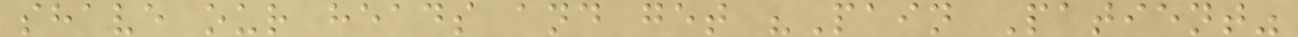shave our heads and get "Pain Patient"
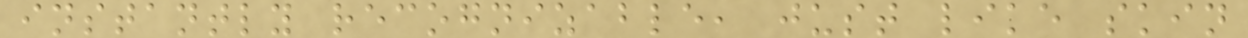instantly recognizable, just like skin
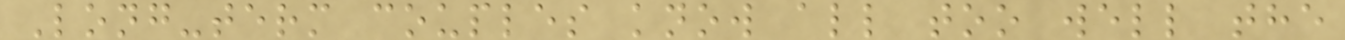Long-term couples know all too well the
